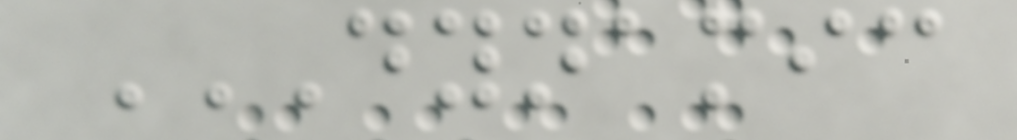DYNAMIC
